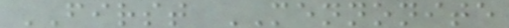FIRST MENNONITE
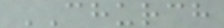CHURCH
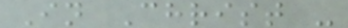In Christ -
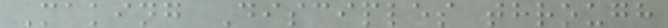Making Disciples through
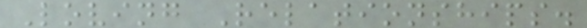Loving Relationships.
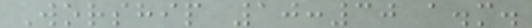Worship 10:30 a.m.
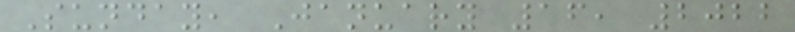Sunday, January 16, 2022
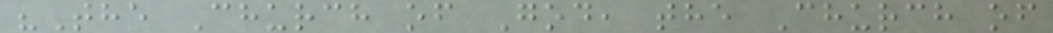"The Church of God, the Church of
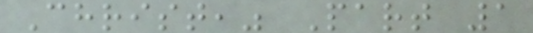Christ," Part 1
